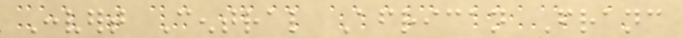Convert Central African Franc
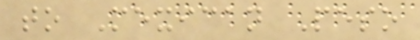to Mexican Peso
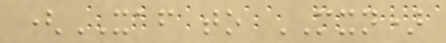(XAF to MXN)
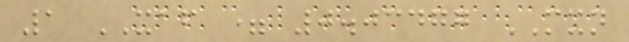1 XAF = 0.03477 MXN
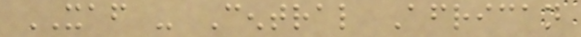XAF - Central African
